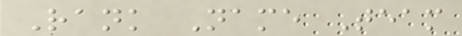Rank Name Team
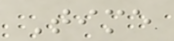Time
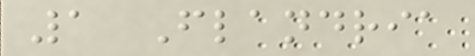1 Flandria
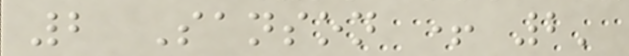2 Sanson + 2'
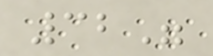32"
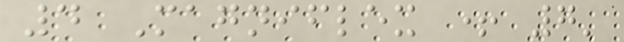4 Magniflex + 7'
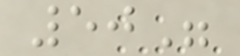50"
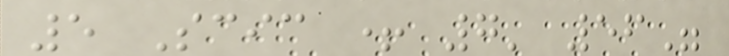5 Scic + 7' 56"
